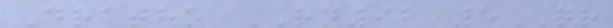Dratho RN92 5QR
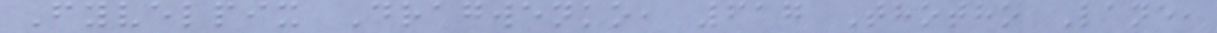Fyvelpix Dragwenko, 617 Thotho Lane,
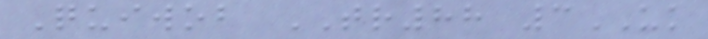Quiwob TR88 3UK
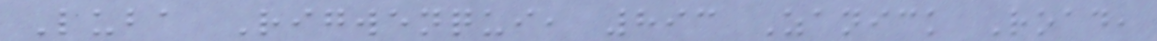Luba Rigwenqui, 893 Zanick Road,
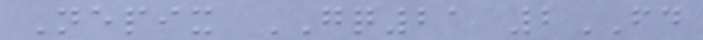Nepix GQ21 2FD
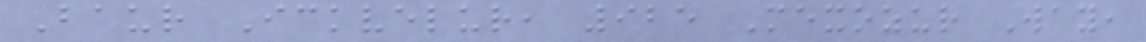Baur Ickvelur, 925 Mexozur Way,
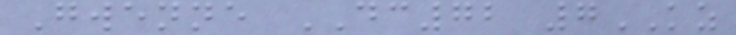Gwenne DC72 7KZ
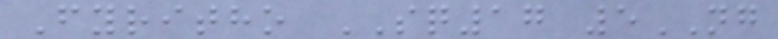Fyritho SQ17 5NG
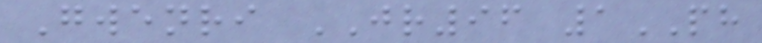Gwenri JR96 1PH
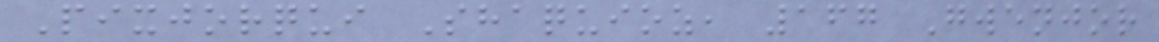Pixjorqui Shaquioz, 167 Gwenjor
